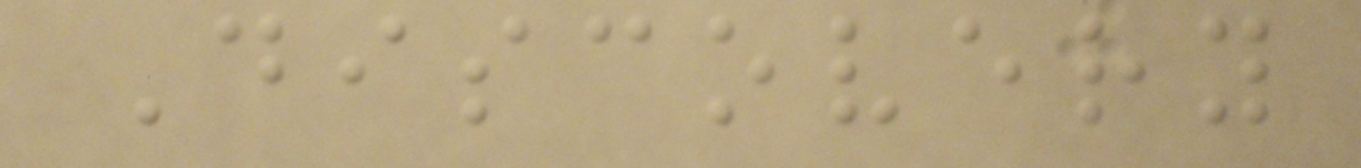Discovery
